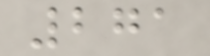271
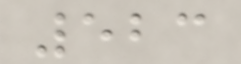523
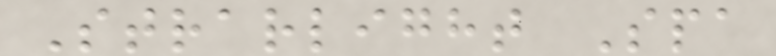Strarlight Spa
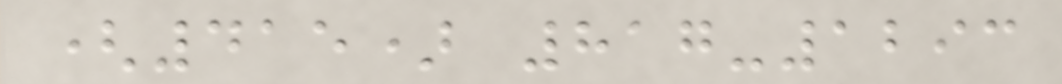(415) 817-1293
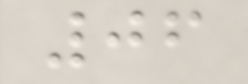06
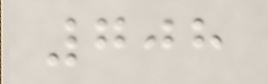708
